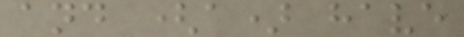and (a) have
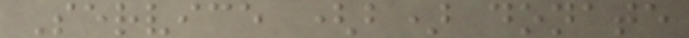Service (b) donate
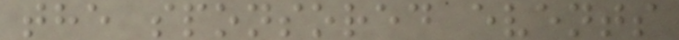the sponsored events
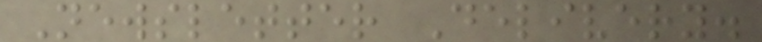Newsletter Delivery.
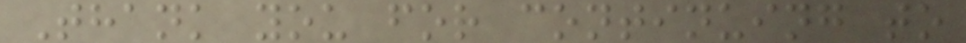Thank you for continuing to
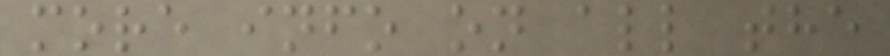more info on all the
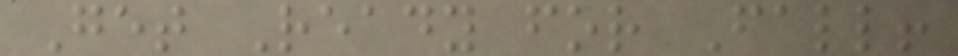Get Ready for Fall!
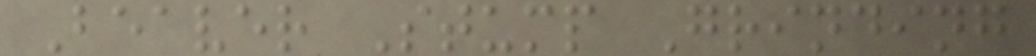Beaver Stump Grinding
